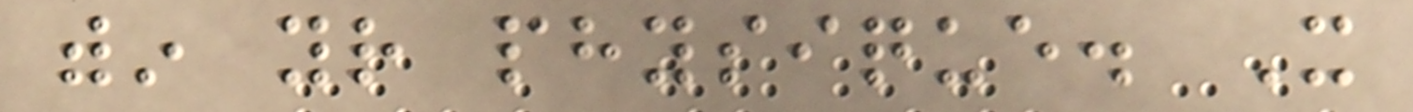within your physique. It
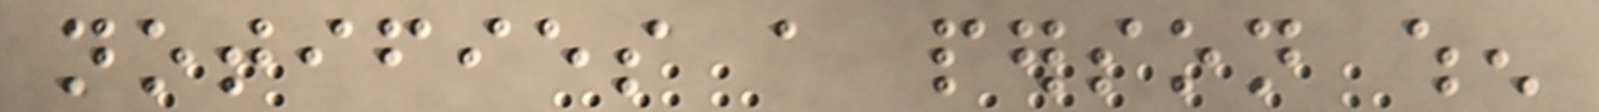notifies a person when
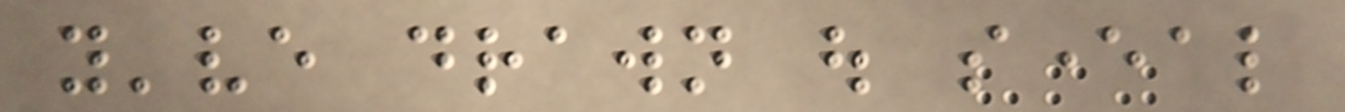you've drawn out several
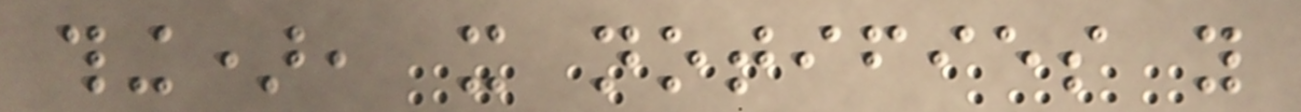thing), it notifies you
